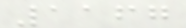1167
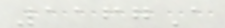1167A
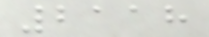2118
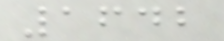1642
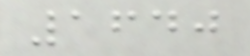1640
